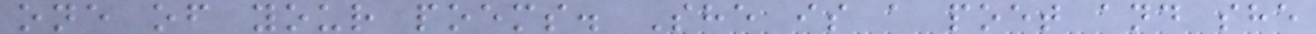one of your poems. She is a poet and she
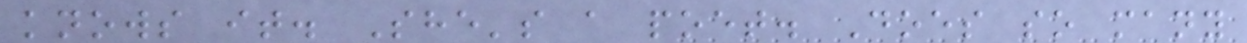knows it. She's a poet. Does so many
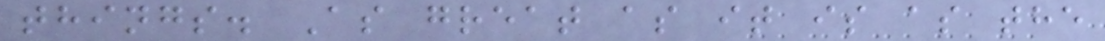things. As great as it is as the
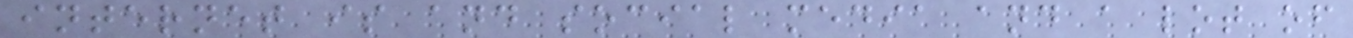internet is and social media and a lot of
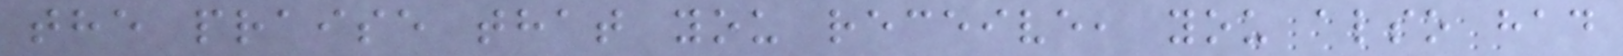the praise that you receive, you also had
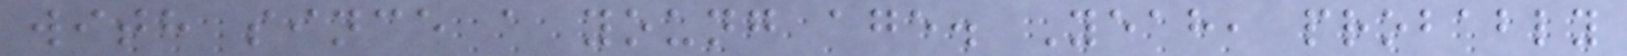with since a young age. Yeah, probably
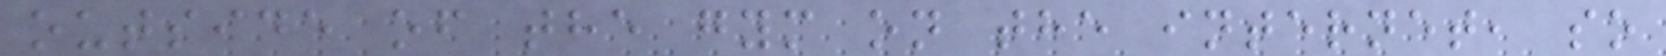outside of the gym on the internet, so
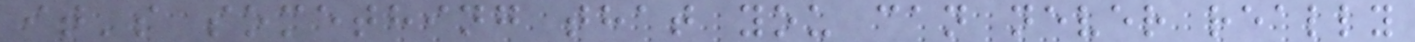it's something that you can never really
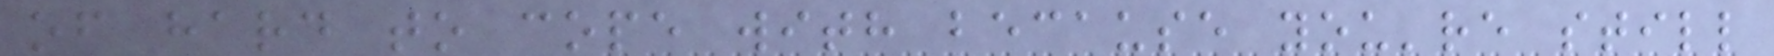of hard to cope with because you're still
